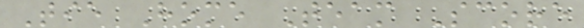Tie Home Team Score
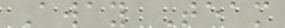Away Team
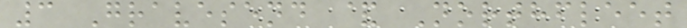3 Gravesend & Northfleet
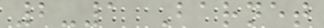2-1 Barnet
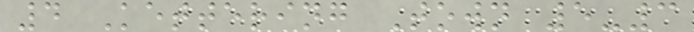4 Kettering Town 5-3
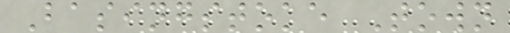Basingstoke Town
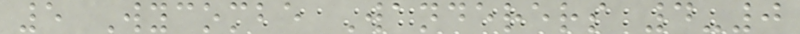5 Wycombe Wanderers 4-0
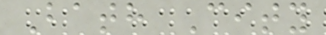Bath City
